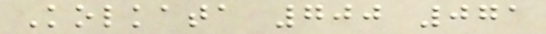Kolkata 700 071
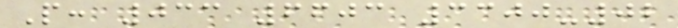P: 033 6603 3300-02
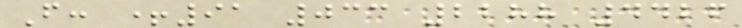F: +91 033 2288 4426
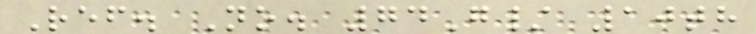Ref. No. 74G/ 10th
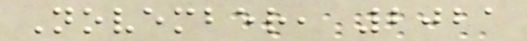November, 2021
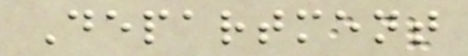Department
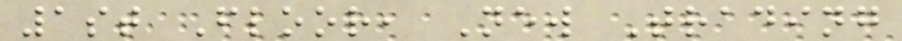1st Floor, New Trading
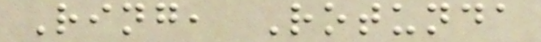Ring, Rotunda
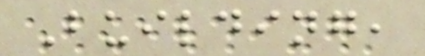Building,
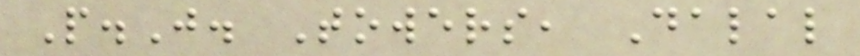P.J. Towers, Dalal
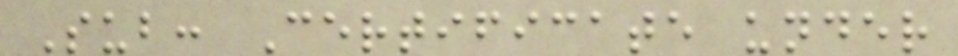Sub: Certificate under
